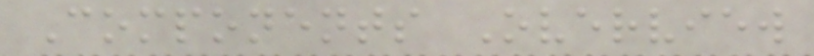Components Overview
